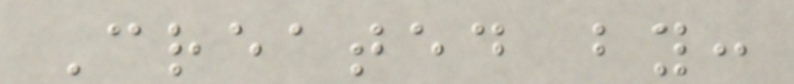Created by:
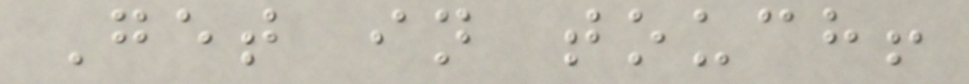Get in touch!
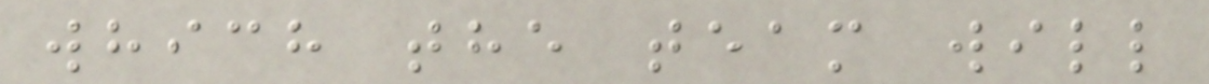which the team will
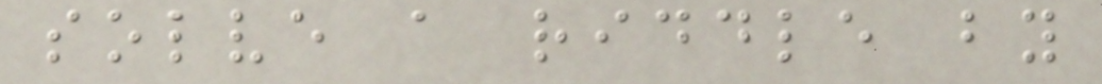solve a riddle by
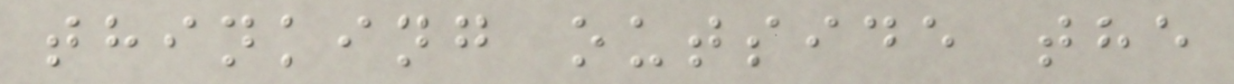thinking outside the
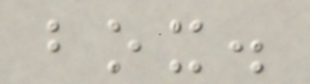box.
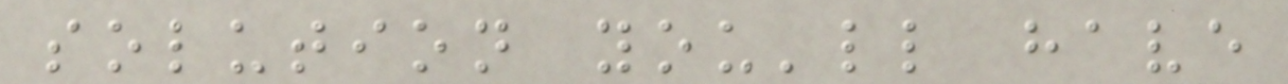solution you'll have
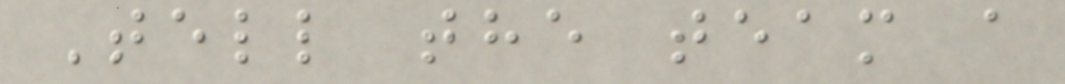Tell the team a
